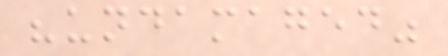"undamaged"
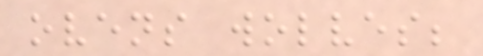ovens wolves;
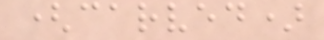(carved)
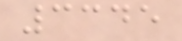3345
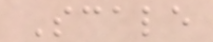Scale
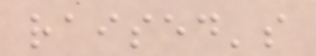raised's
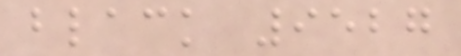black 9527
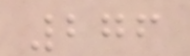276
